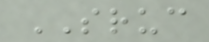SRUC
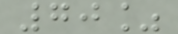70%
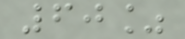60%
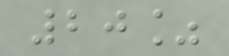20%
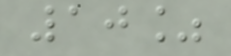10%
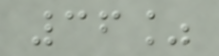36%
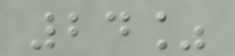24%
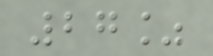27%
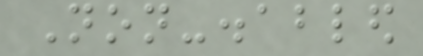Non-disabled
